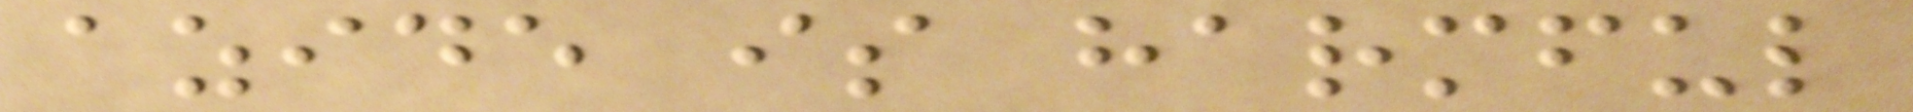azide is harmful
